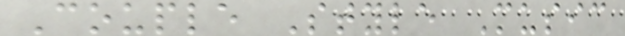Couple Style Music
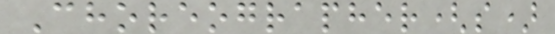Choreographer(s)
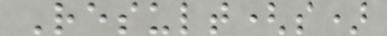Result(s)
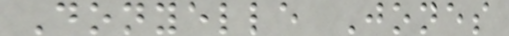Donyelle Jones
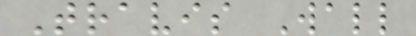Travis Wall
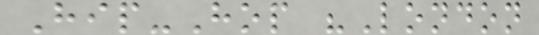Hip-Hop "London
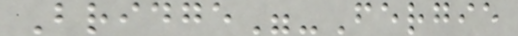Bridge"-Fergie
